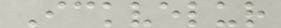Ickvelur
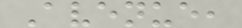Avenue,
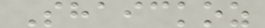Shaickoz
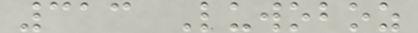313 Luwoboz
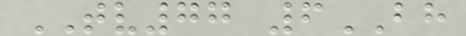TV77 6BH
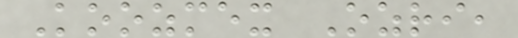Koozmex Ozri,
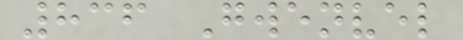836 Gwenvel
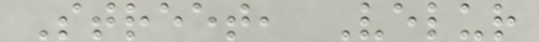Street, Velur
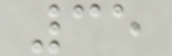35
